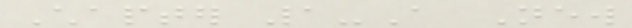Chapter 1-A New
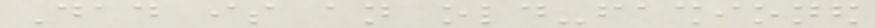Dad is an old-fashioned
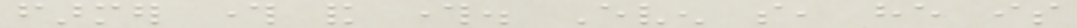farmer through and through. Even so, he is
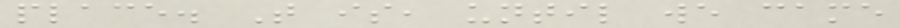place. That is, until we came
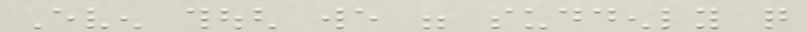Even though we were suddenly quite
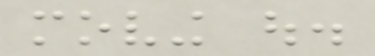moving out.
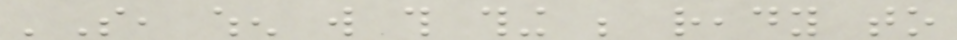'So, when will this thing be ready to
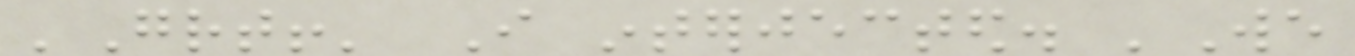'Great!' I interjected. 'We
